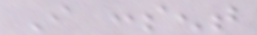I consent
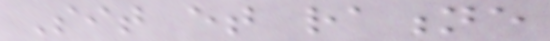Sit et ratione
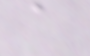a
